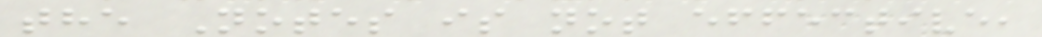the Notes is not effective,
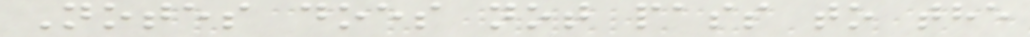Notes does not pass to the
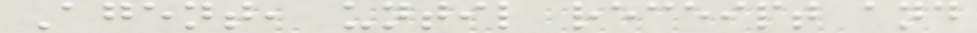Agent, until receipt and
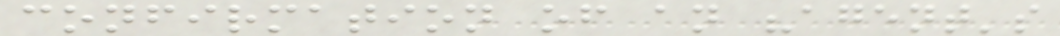confirmation of an "agent's
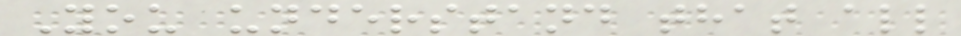You understand that all
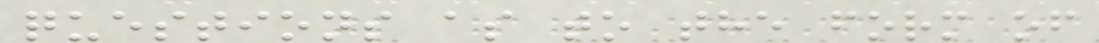questions as to the form of
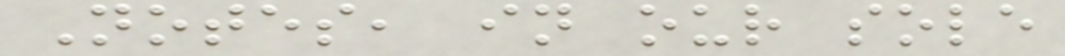Notes, in our sole
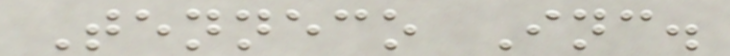Tenneco Inc.
